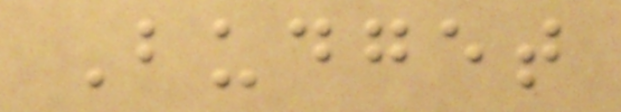Budget
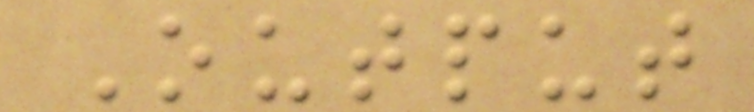Output
